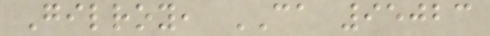Gilroy, CA 95023
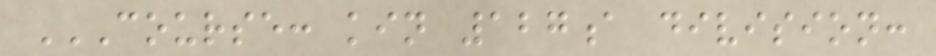COURSE: KIN 127A DIVISION:
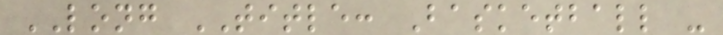LONG TITLE: Basketball -
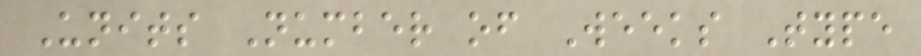Units Number of Weeks Type
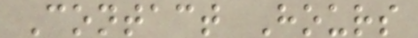Contact Hours
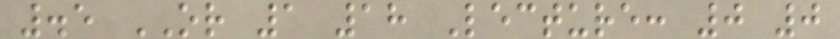.5 OR 1 18 Lecture: 0 0
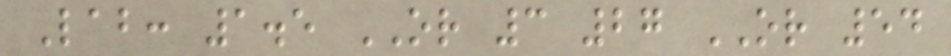Lab: 1.5 OR 3 27 OR 54
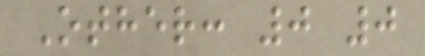Other: 0 0
